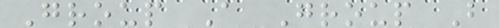Group A Group B
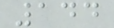144
